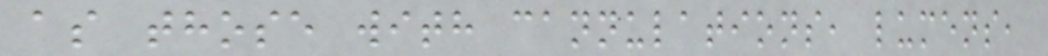as those with cannulations, lumens,
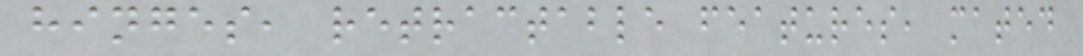hinges, retractable features, mated
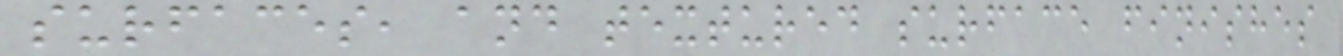surfaces, and textured surface finishes
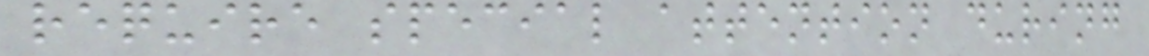require special attention during
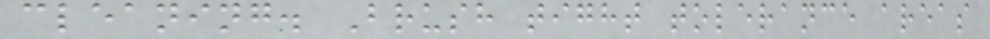cleaning. Brush tight tolerance areas
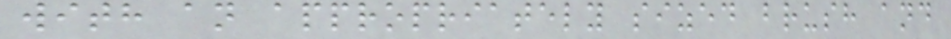with an appropriately sized brush and
